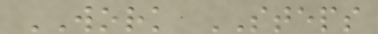WORK STEPS
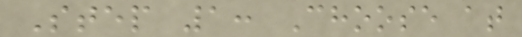Step 1: Choose at
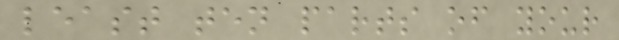least ten parts of your
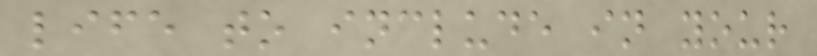life to include in your
